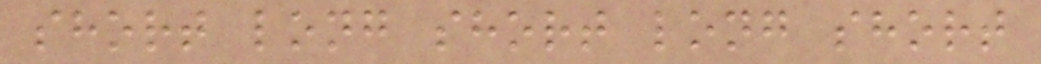short long short long short
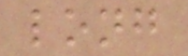long
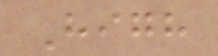High
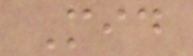Mid
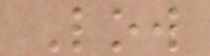Low
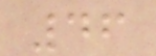46
